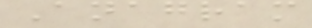Anagram
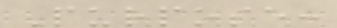Purpose:
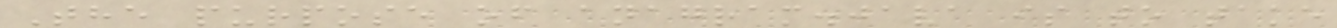The purpose of anagram.java is to take
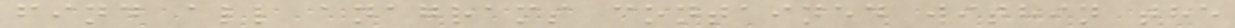find all anagrams contained within the
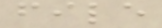file
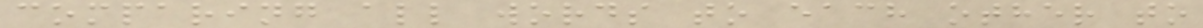comparing all words to each other to
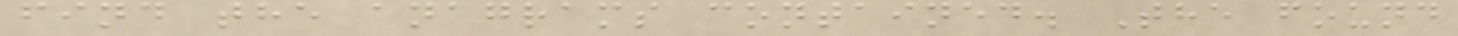find the anagrams contained. The found
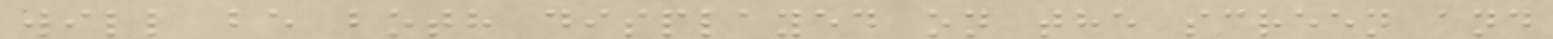will be both displayed on the screen and
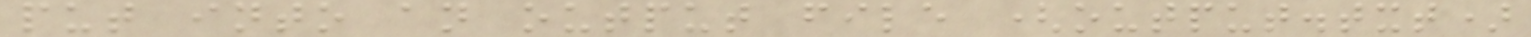put into an output file (output.txt)
